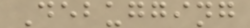Debugging
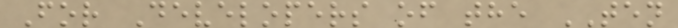For Developers of the TEN
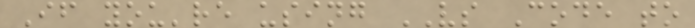If you're using VS Code to
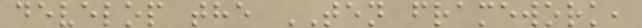develop the TEN framework,
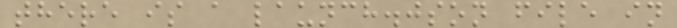there is a launch.json file in
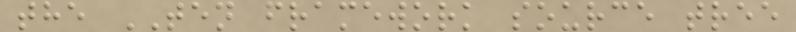the TEN framework source tree
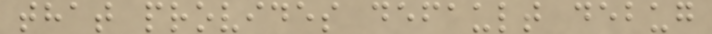that provides default debug
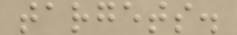targets.
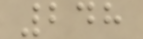248
